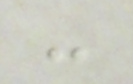-
